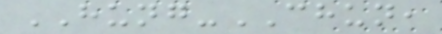HUNG-CHUN,
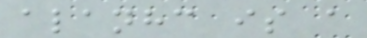alanhc is a
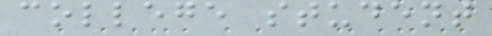college student
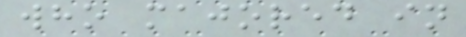who majored in
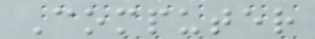Computer
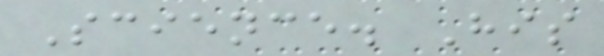Science. His
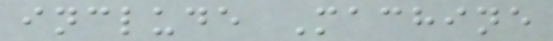include Machine
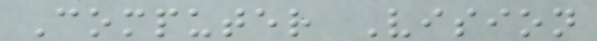Computer Vision
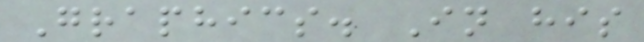Graphics. In his
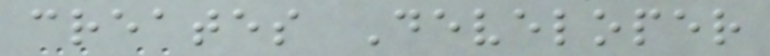creates Developer
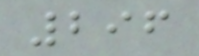296
